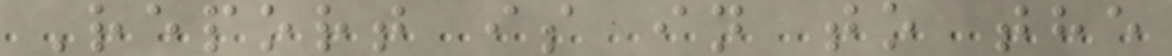Report is in to the
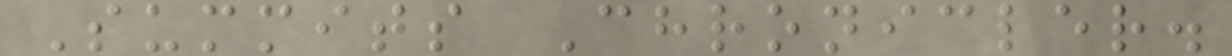Summits Chronicler.
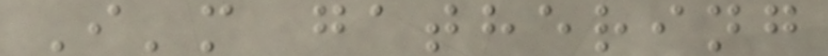I'm gathering
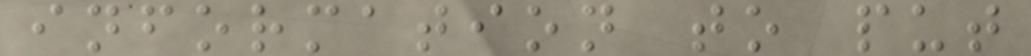information to put
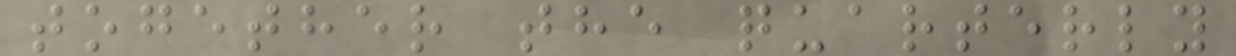together the quarterly
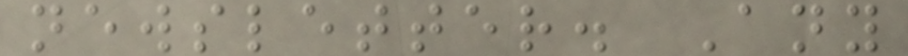newsletter. Any
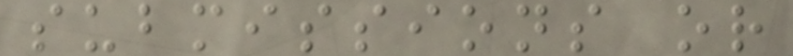submissions or
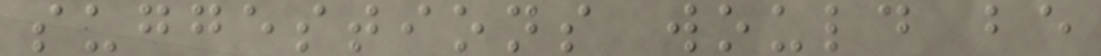suggestions would be
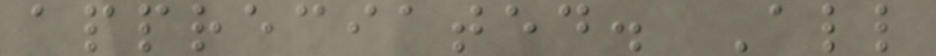appreciated. All
